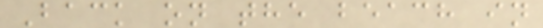Back on the beach in
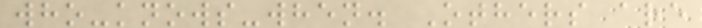who-knows-when. Others are
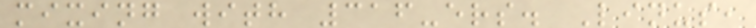mixing with 316-ers. Linus,
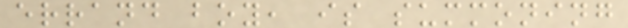errand boy, is summoning
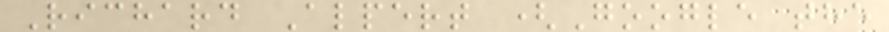Richard Alpert (Google the
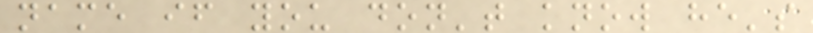name if you don't know he's
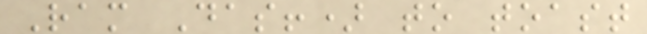Ram Das!) to toast
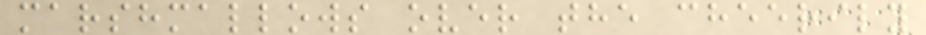marshmallows over the cheerily
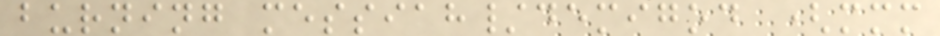burning messiah/demigod (mmm
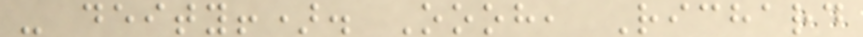- deity!). Oooh, Richard
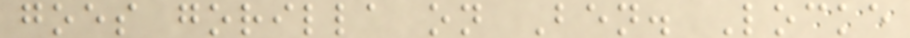goes gorilla on Ben. Locke
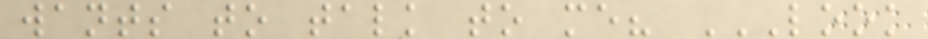wants to talk to me? LOOK
